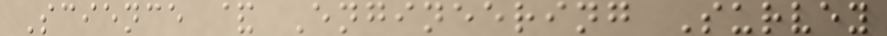Science & Engineering Survey
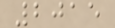2015
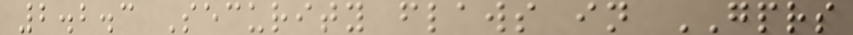2.2.3 Security flaws in GPRS
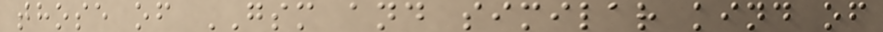those of GSM and similar kind of
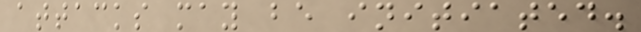attacks may be initiated.
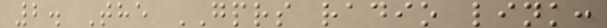2. The GPRS radio link:
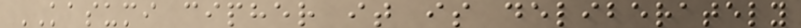KASUMI cipher it is deliberately
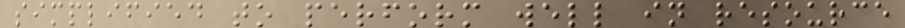simplified to perform well in resource
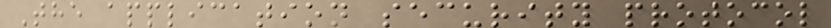The application security protocol
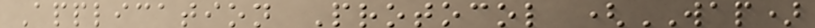Application Protocol (WAP)
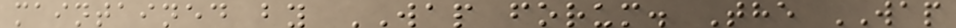maintained by WAP forum. The WAP
